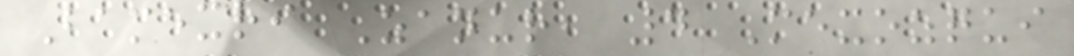Bamexri Zanur, 4 Mexozqui
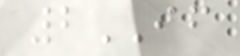2IF
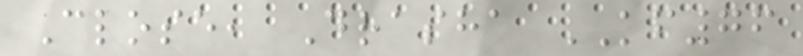Close, Drasha KF76
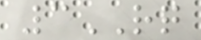3RQ
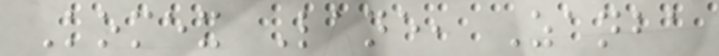Komex Lane, Zanba
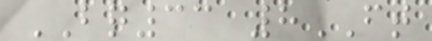BQ33 8FT
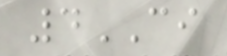4CI
